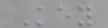Key
